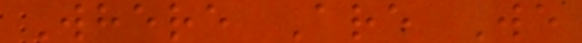Where Are We
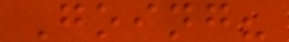Going?
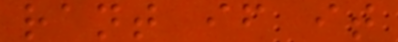rant if it
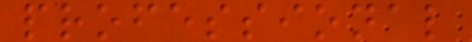professional
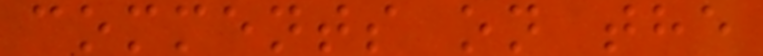comments on the
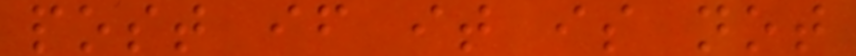post if it is not
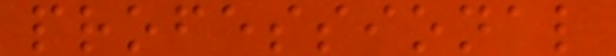professional
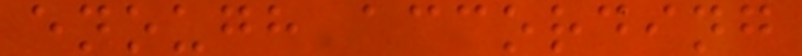enough according
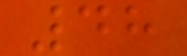48
